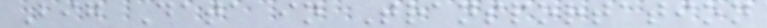Big Data in Transportation
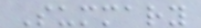Summary
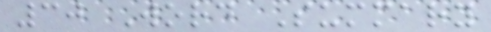30 Word Summary
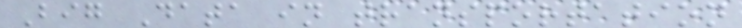Big Data in transportation
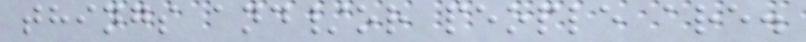things and/or people are.
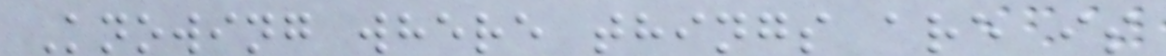Knowing where things are is
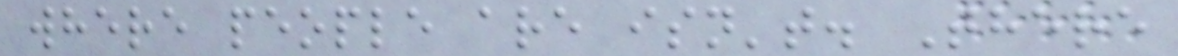where people are isn't. There
